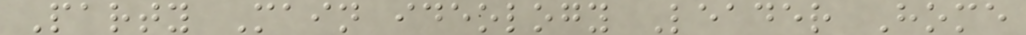Party Main ideology Leader Home
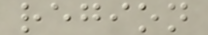region
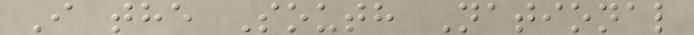I the South National
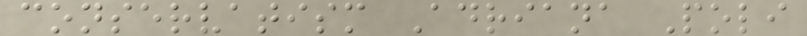conservatism Adriana Poli
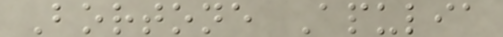Bortone Apulia
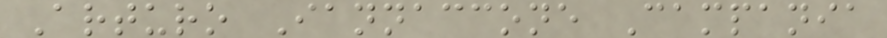Arturo Iannaccone Campania
